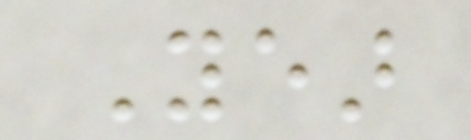Year
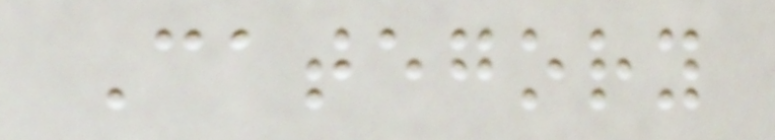Category
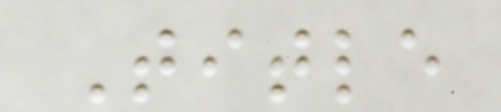Title
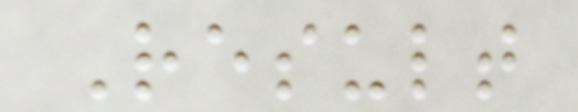Result
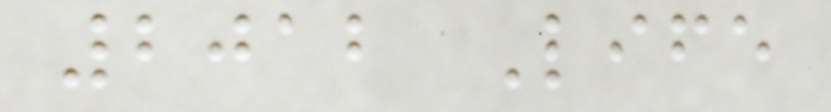2012 Life
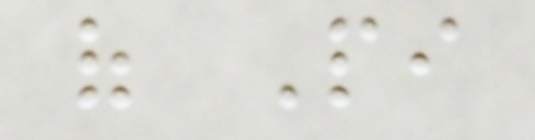of Pi
